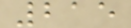215
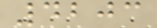4203
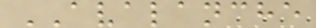AVALANCHE
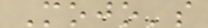Mojo's
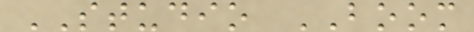STUDIO BOOM
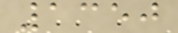1350
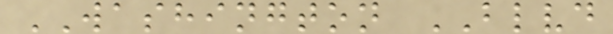WASHINGTON BLVD
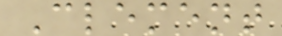Clement
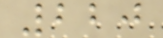220
